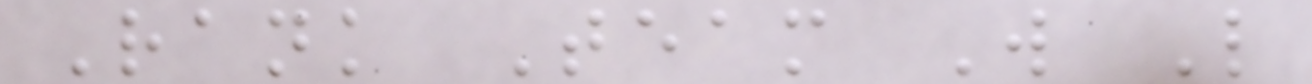Rank Team W L
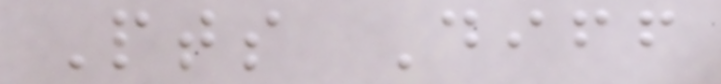Pts Diff
